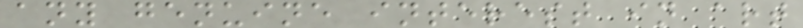any genuine interest in art
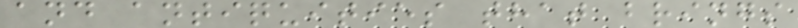and antiquities that brings
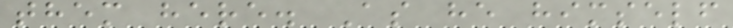them here. As he himself
